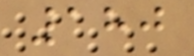180
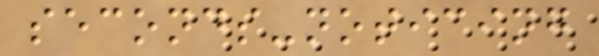seconds-noticing
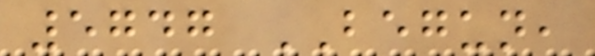5747 BEGUN,
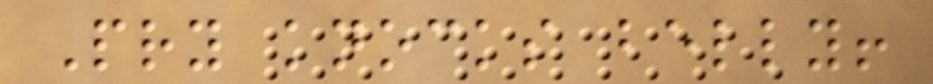Pry knocks belly!
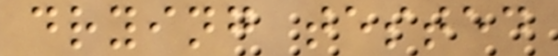drying tested
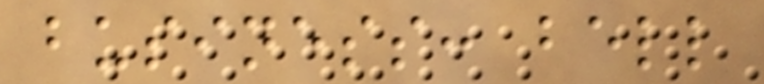business: bell
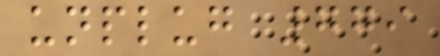unplug 779
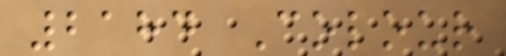2184 Colour
